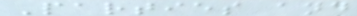Parties and
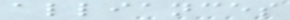alliances
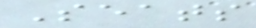Seats
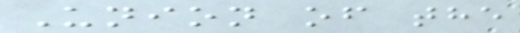Union of the
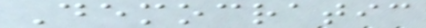Democratic
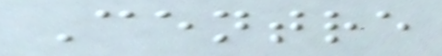Centre
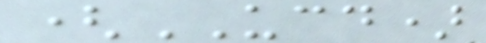(UCD)
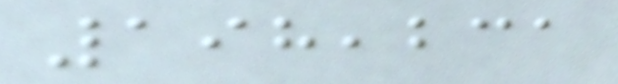198,231
